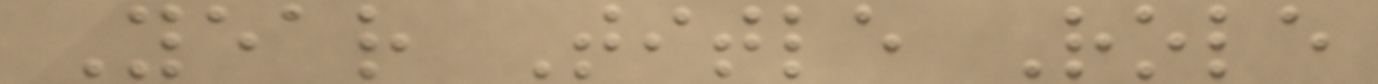Year Title Role
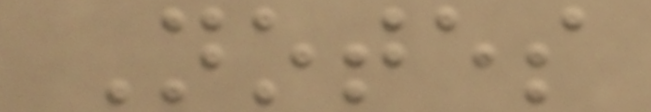Notes
